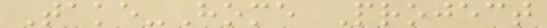Take-Home Project
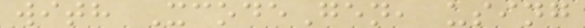with XcodeGen, using
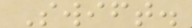Swift.
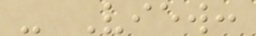- View:
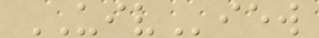UIView
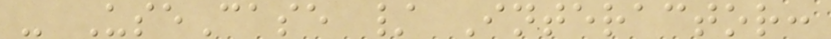- UseCase / Interactor:
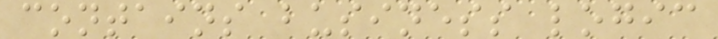contains business logic
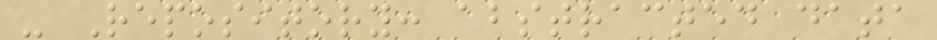- Repository: abstracted data
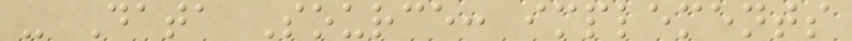- Data Source: implements
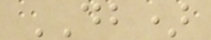DB)
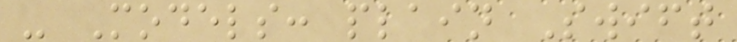- Models: plain Swift
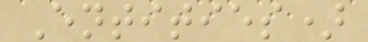Entities)
